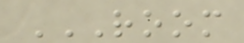ROOM
